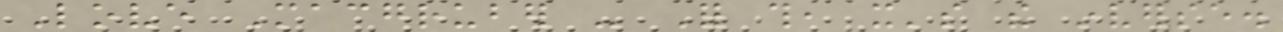Love Macgruber - For this, it's the inverse.
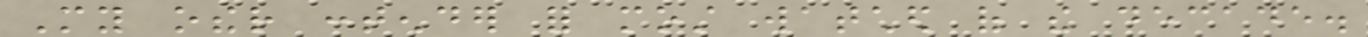My other contender for most watched of the decade.
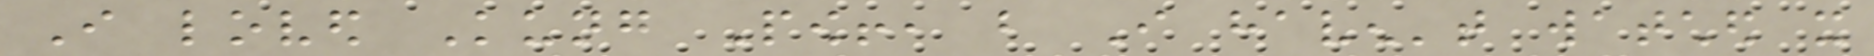I loved Kung Pow!, but I haven't watched it
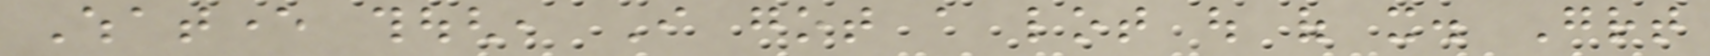Whatever though, I got a lot out of it. Great
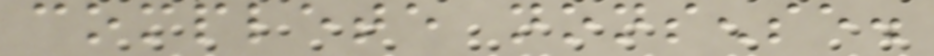complete nonsense.
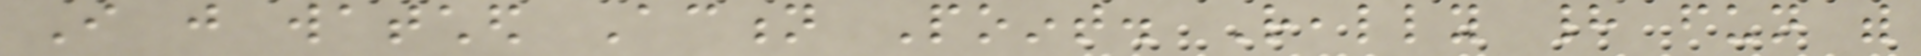I just watched Action Point. Really had fun with
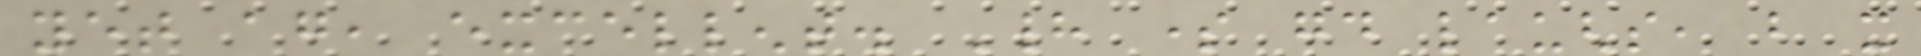yet again, excellent. Had some good laughs, but it
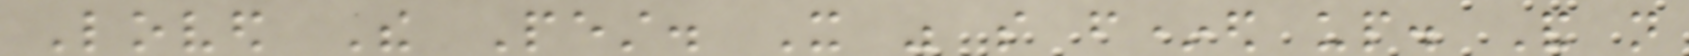Loved The Pest. It was so f*ed up. And not
